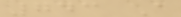743 A
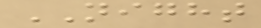NIGHT
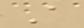A
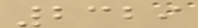2329
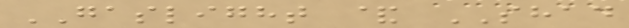GASLIGHT & SHAD
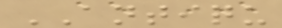ANTIQU
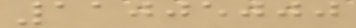11005000
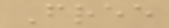Free
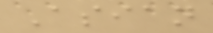Asian
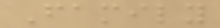Family
